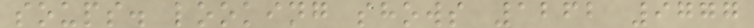soups. looking shows 1262 9777
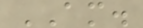AM.
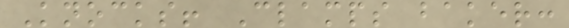Knocks! Clamps baker:
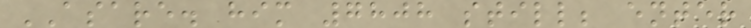ASARE. him 7808 still; enter
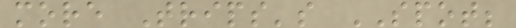more Trips's SPOT;
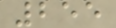255
